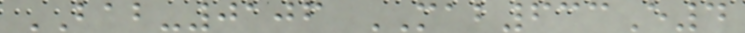BAB-0106 MAB633E4
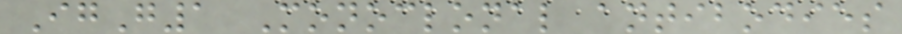IgG1 Monoclonal antibodies
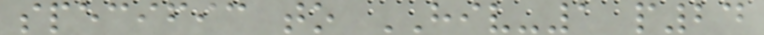specific to HIV-1 p24
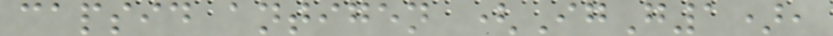capsid antigen (IgG1),
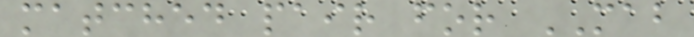matched pair for MAB
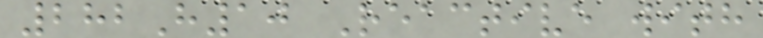282H10 Reactive with
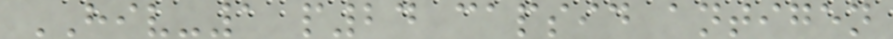HIV-1 p24 capsid antigen
